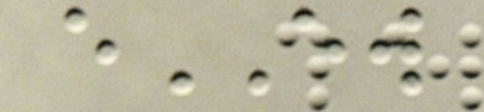eEW
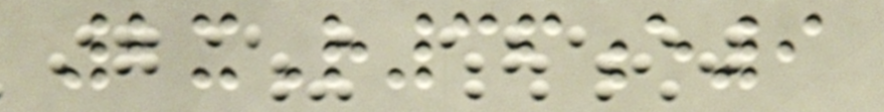2xR36e9
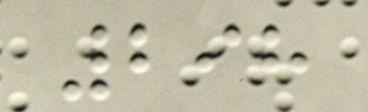298
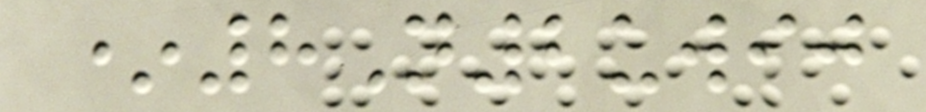*8N2uwij
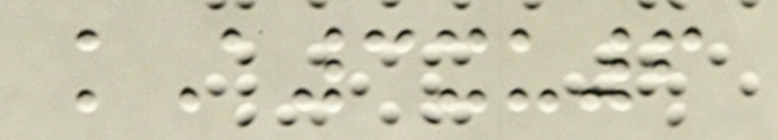kA3xu6
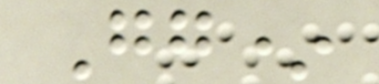Gg*
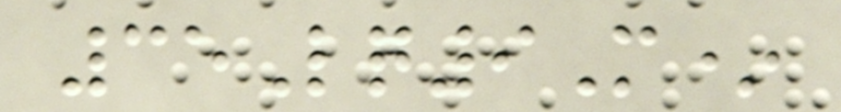35Lq9M*
